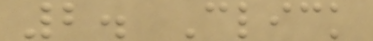2. Click
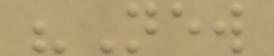"New
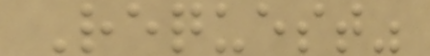Request"
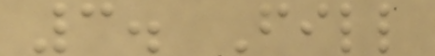3. Fill
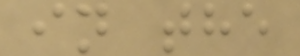in the
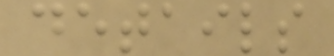details
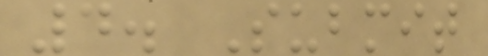4. Submit
